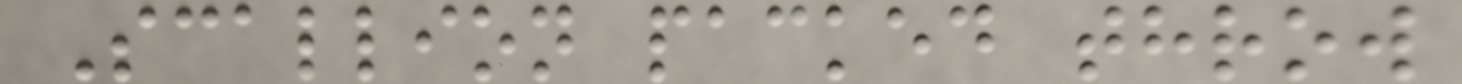Scallion packed throw
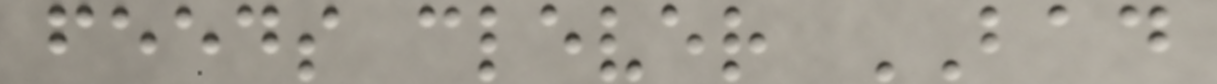feeds clever BAD
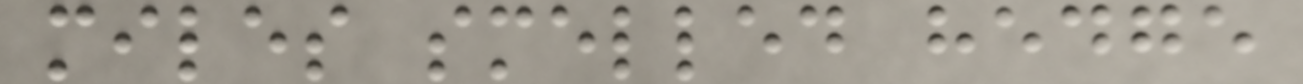miles smelled hedge
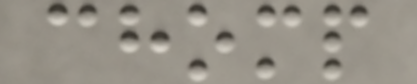chomp
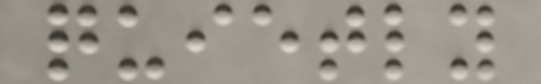quietly
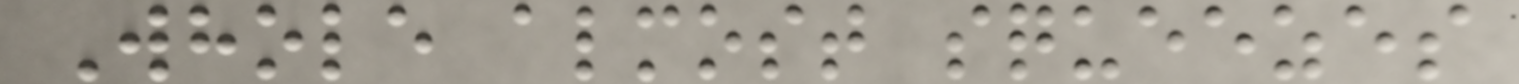Whole almost squeezes
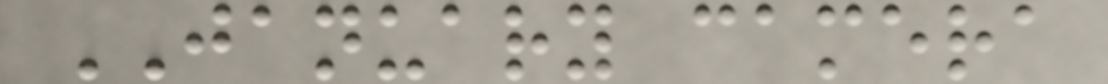JANUARY camera
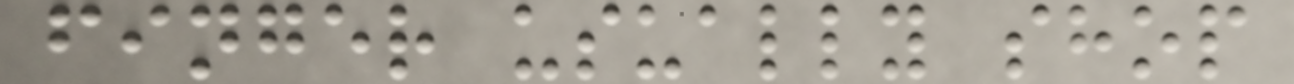finger usually shop
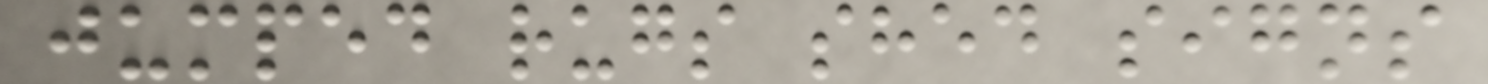jumped rugs shed signs
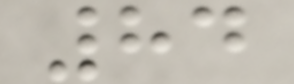84
